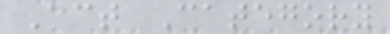Act Category
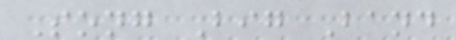Song Big Band
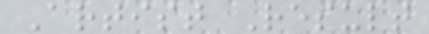Artist Result
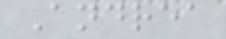Andrea
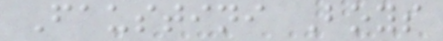Faustini Boys
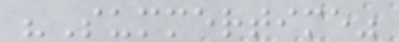"Summertime"
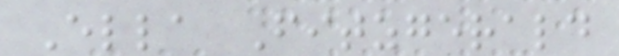Ella Fitzgerald
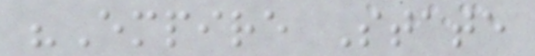"Empire State
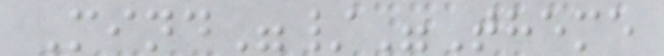Mind"/"Theme
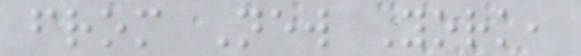from New York,
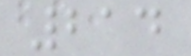214
